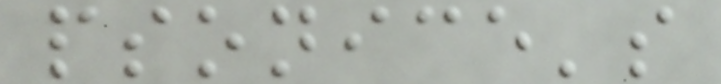psonice's
